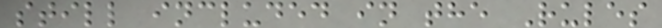still included in the Rules
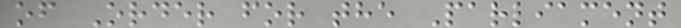of Order for the Parliament
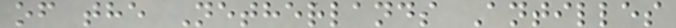of the Netherlands Antilles
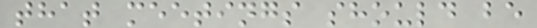that meetings should be
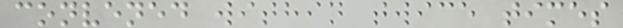convened within twice times
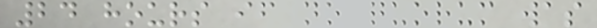24 hours if no quorum was
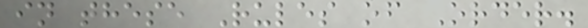in these Rules of Order.
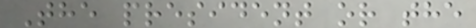The president or the
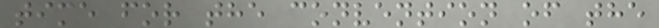time for the convention of the
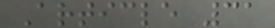Article 31
